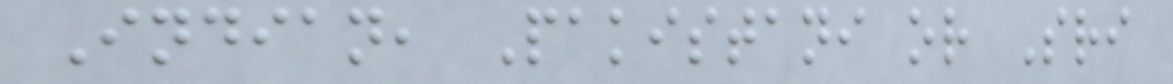Indian, Pakistani or Sri
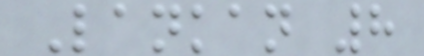Lankan 8
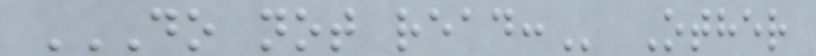DO NOT READ: Other
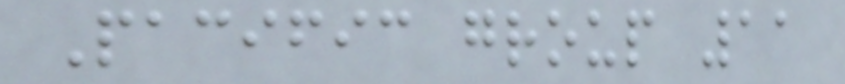Pacific group 11
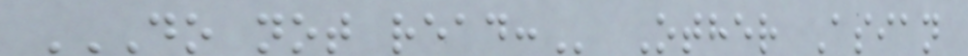DO NOT READ: Other Asian
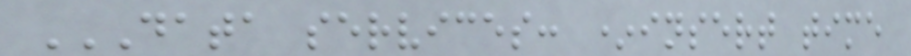DATA SERVICES: *INSERT TIME
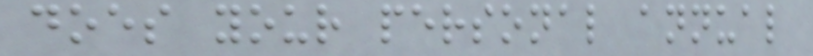does your personal annual
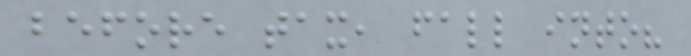before tax, fall into?
